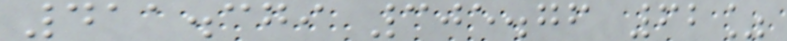411.379 305.76 62%
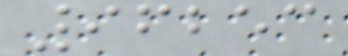96253
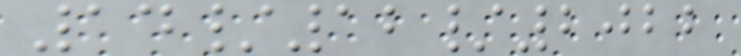14/12/2022
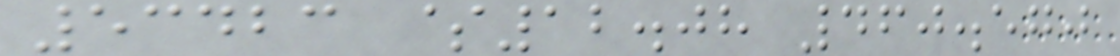53423 $12.08 460.570
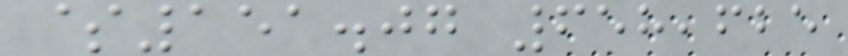$151.07 658,625
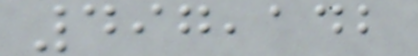497,142
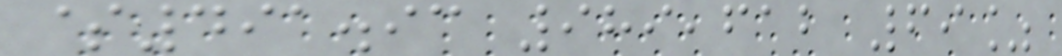$491.93 989,612 69%
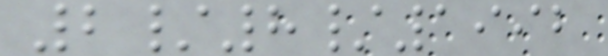2/8/1992
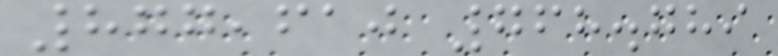877,610 768.789
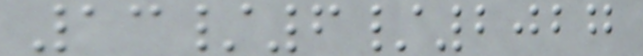13/6/2027
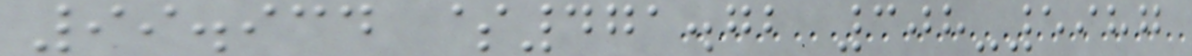99.934 $471.72 308-5987
